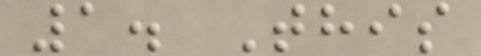1. This
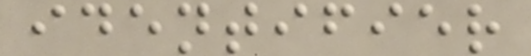identifier
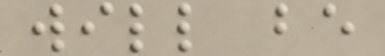will be
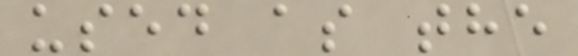used as the
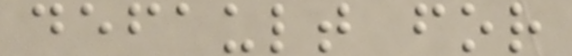default for
